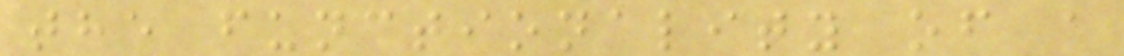the functionality of a
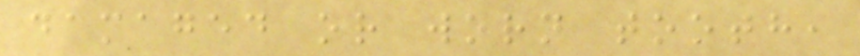damaged or worn tooth,
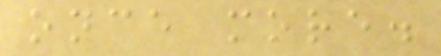once more.
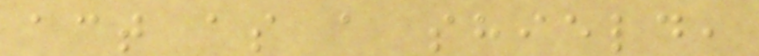act as a shield,
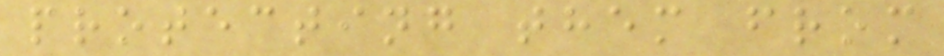protecting them from
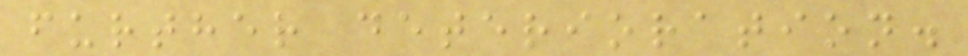further deterioration.
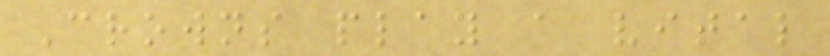Crowns play a vital
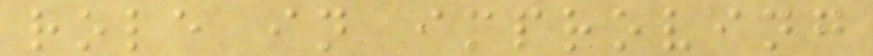role in improving
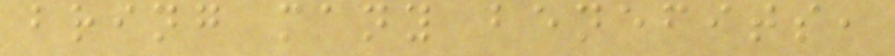bring many benefits,
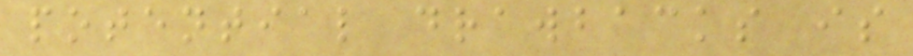potential drawbacks is
